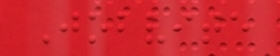Jobvite
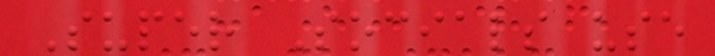Super Socials use
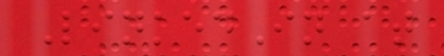LinkedIn at
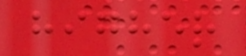higher
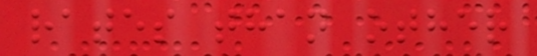rates than other
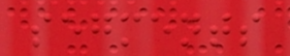segments
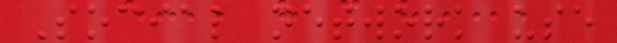Social network use
